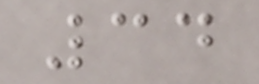34
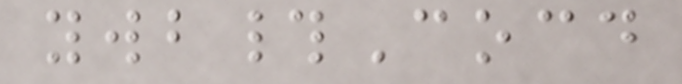ywb#Cocd
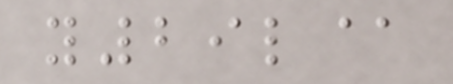y29l@
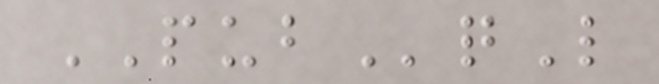PUBqL
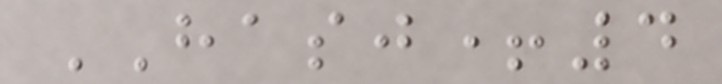HASJ+4
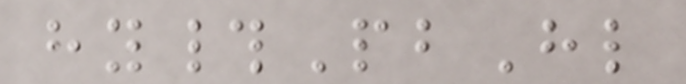hy#PbHl
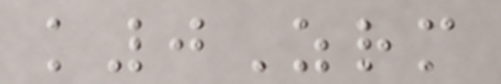k0Zrm
